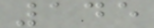145
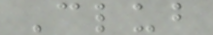Club
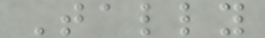Tally
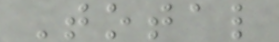Total
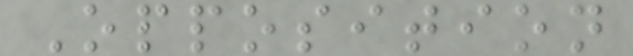Opposition
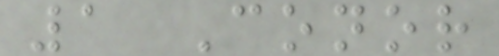1 Conor
